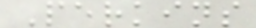Perkins
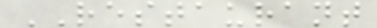RESTAURANT
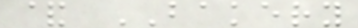& BAKERY
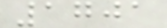1701
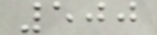500
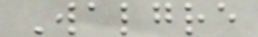Walgre
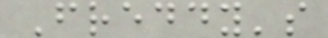Freddy's
